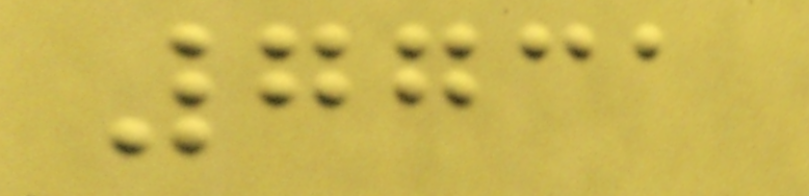7731
